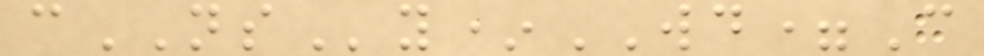cNSy*WD=C
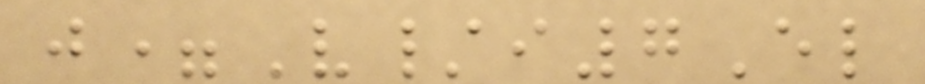j=V/i7El
